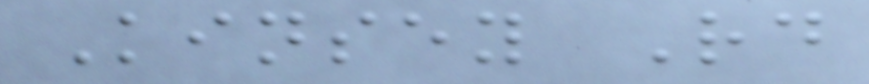Kinsey Rd
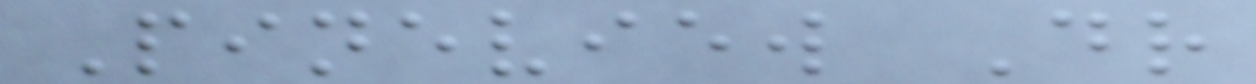Pineview Dr
